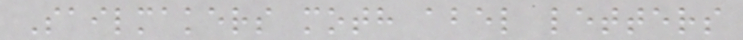Sailmakers moth abel letters
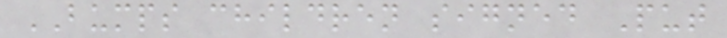BUMPS children signed Put
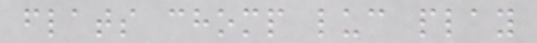flats chomp luc play
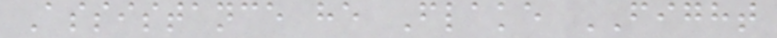Assistance he Flake FIGHT
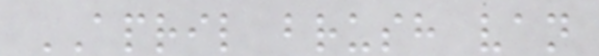APRIL brush van
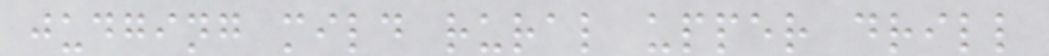judging mild rural upper drill
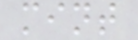mint
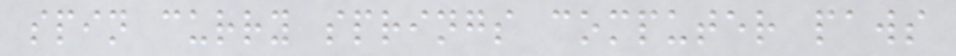spin curry springs computer paws
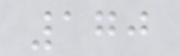170
